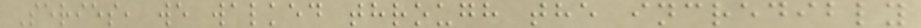Series, we walked through the incredibly
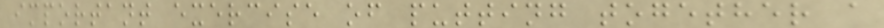important exercise of putting together a
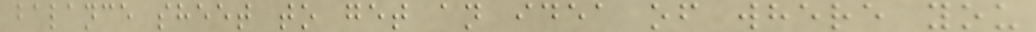balance sheet to get an idea of where you
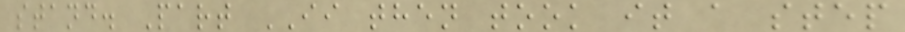stand. Part II then took it a step
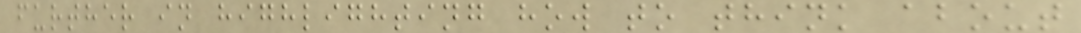further in highlighting how to think about
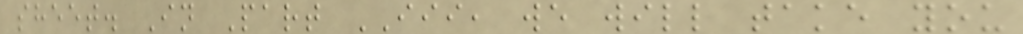sheet. In Part III, we will take you
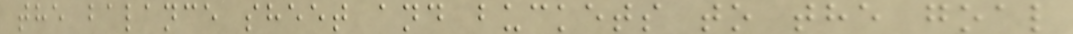the balance sheet and buckets to the goal
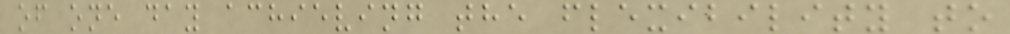of one day achieving the flexibility to
